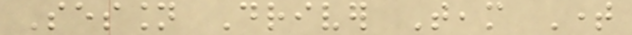Session Driver Team Time
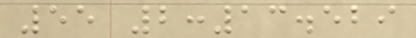55 2:13.529
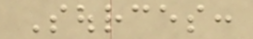Sources:
